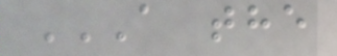A THE
